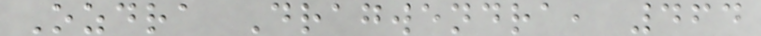Ozdra Dragwendra, 464
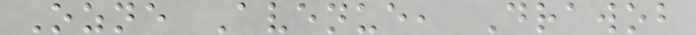Ozne Avenue, Drawob
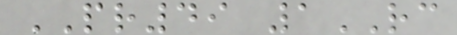PR49 1RC
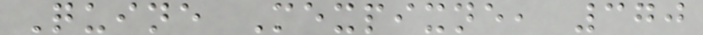Quine Mexpixne, 370
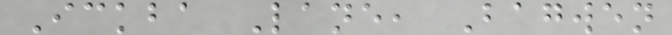Ickba Lane, Bagwen
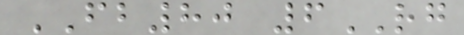FB80 6RG
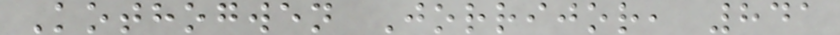Kothogwen Jorrijor, 841
